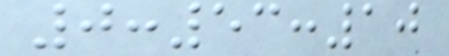0:53:10
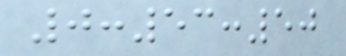0:53:50
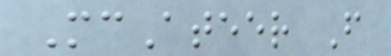McAteer F
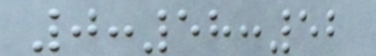0:58:52
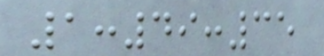1:49:35
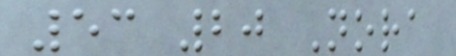53 20 Nora
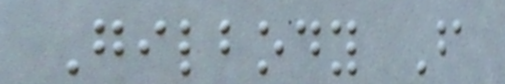Gilbody F
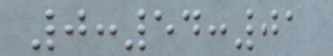0:54:01
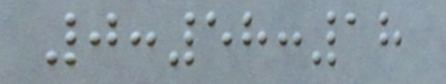0:58:18
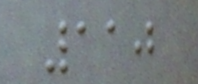110
